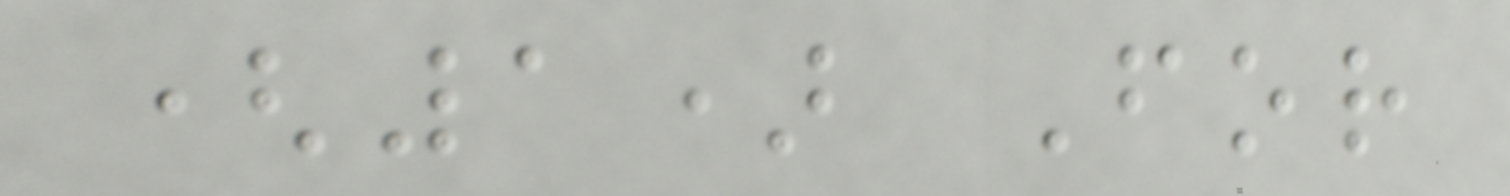(1) For
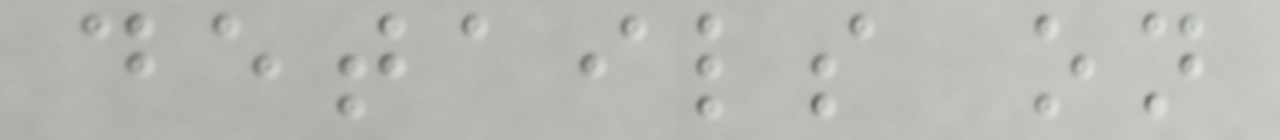details on
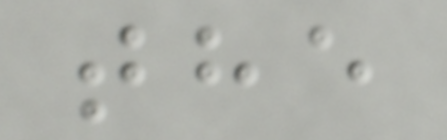the
